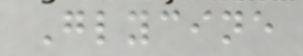Glycine
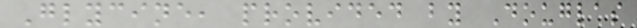Glycine, provided by Douglas
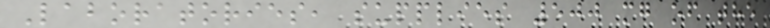Laboratories, supplies 500 mg of the
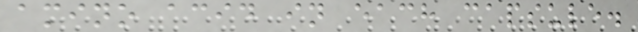amino acid in each capsule.
